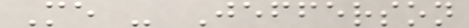Me - Jefferson
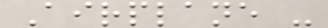Airplane -
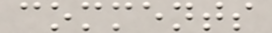comments
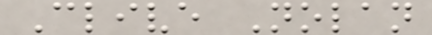Clive Nolan
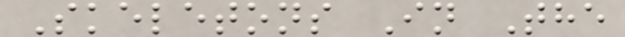Skeletons In The
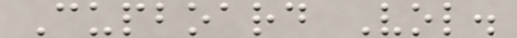Cupboard Vol.
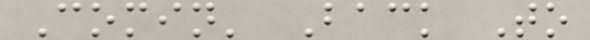Comin' Back To
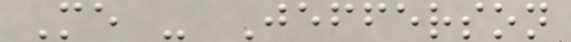Me - Jefferson
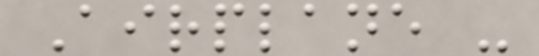Airplane -
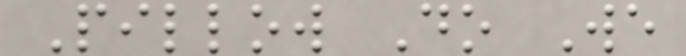Pillow Do We
